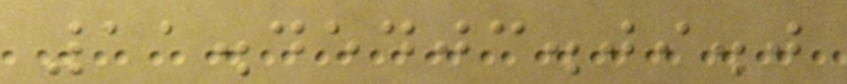11.45403.09.0
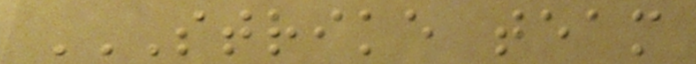STRIKE TEAM
